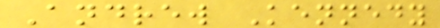Andrew Kennedy
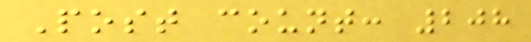Post count: 208
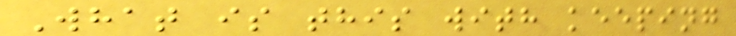What is this with keeping
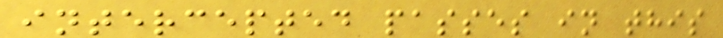intercepted passes in this
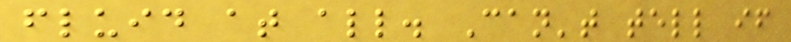fluid at all. Can't tell if
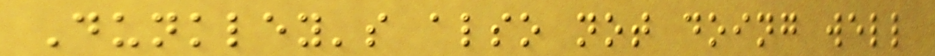Dunkley's also not doing well
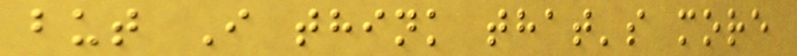but I think that's more
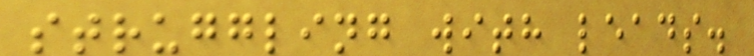struggling with leads.
